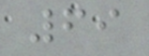69
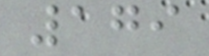179
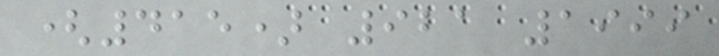(415) 921 1999
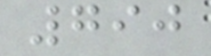790
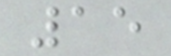15
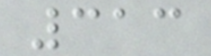313
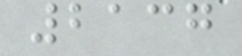2137
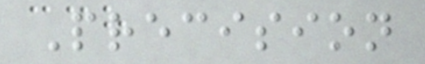Precision
